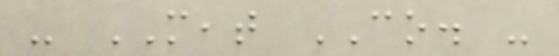- MEAT CO. -
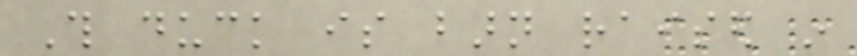This duck is barn raised in
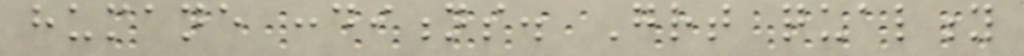humane conditions. Great quality
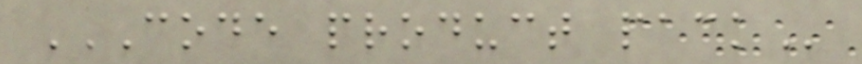CODE PRODUCT PACK
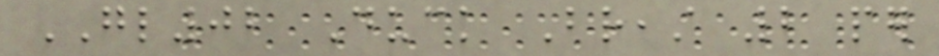GL02 Duck Breast 2 per
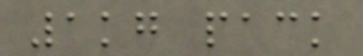1kg pack
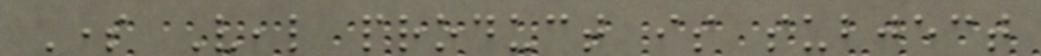Some Veal product is subject
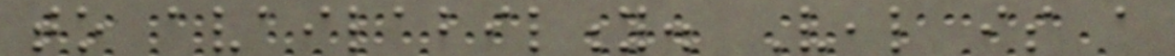to availability. Veal is a
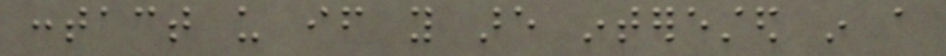contact us if you are interested in a
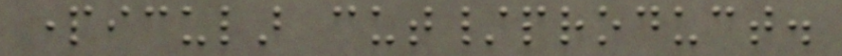particular cut/product.
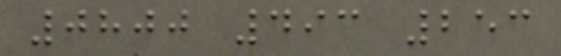0800 493 253
